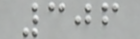306
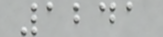1241
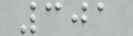301
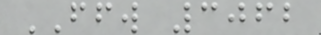FFW 3062
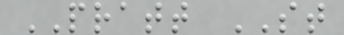PRATT ST
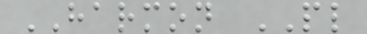HARMON PL
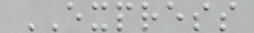EXPRESS
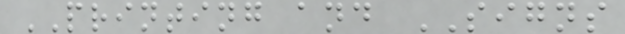PRINTING and SIGNS
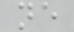ne
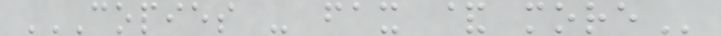COPIES - FAX & MORE
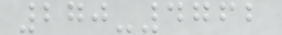270-4762
